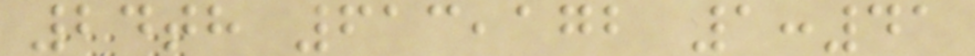24th 613,172 1:41
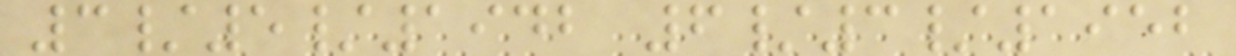3/5/1942 6/3/1952
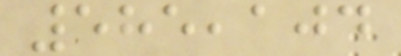585,104
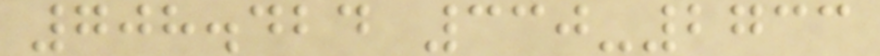708.424 330-2733
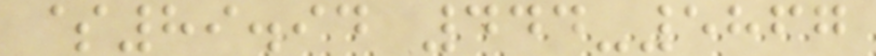$89.94 444-5867
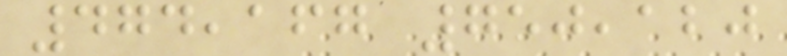474,167 750,120
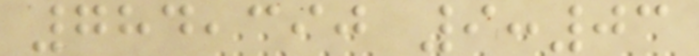784,390 9:03
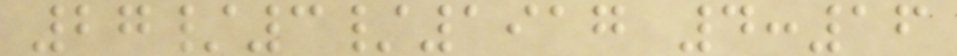27/3/1917 4:16
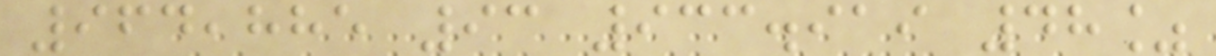964,885 93 933.919 48%
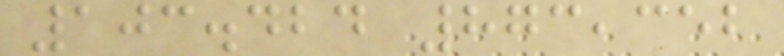103.424 873,352
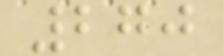270
